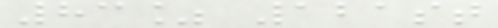83% 121st
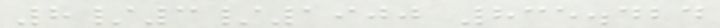8/3/1900 835.424
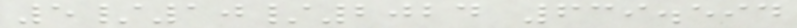5/10/2024 639.594
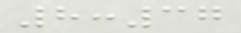8:37
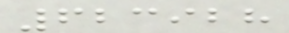623928
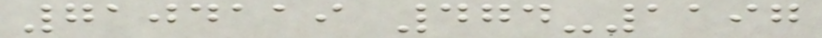7104119 474-1197
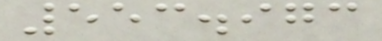553.973
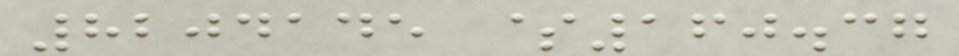8204145 $160.37
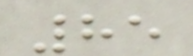85
